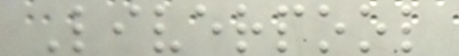Liverpool
